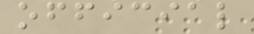official
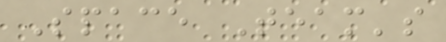Space Team's
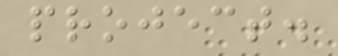project.
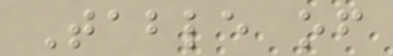Table of
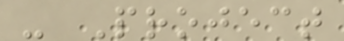- Project
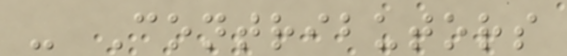- Contributors
